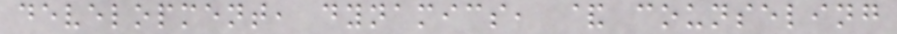development, dynamics, & counseling
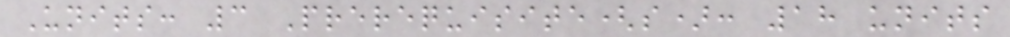Units: 3 Prerequisite(s): 18 units
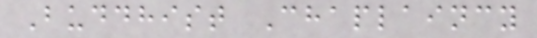Buddhist Chaplaincy
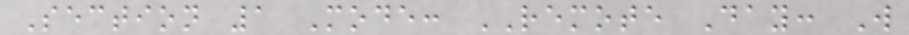Section 1 Mode: REMOTE Day: W
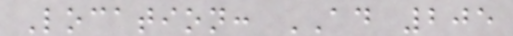Location: AD 205
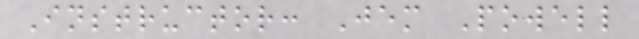Instructor: Jem Powell
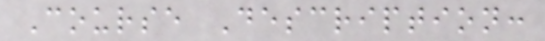Course Description:
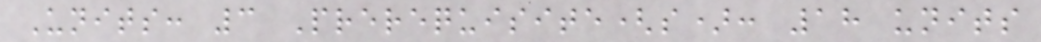Units: 3 Prerequisite(s): 18 units
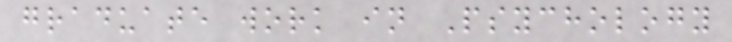graduate work in Psychology
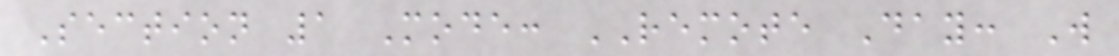Section 1 Mode: REMOTE Day: W
